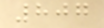807
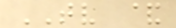TV &
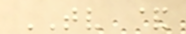TV &
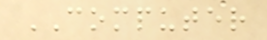COMPUTER
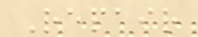Repair
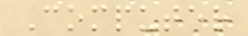Computer
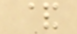&
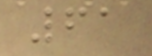61
